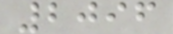2096
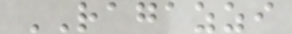RAGAZZI
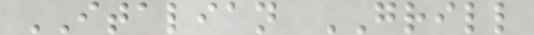ITALIAN GRILL
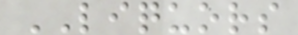LIQUORS
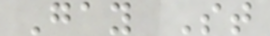Gay St
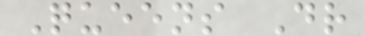Queens Dr
